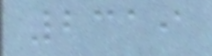2319
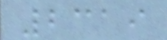2319
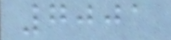7001
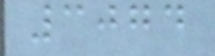3074
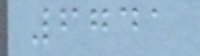6741
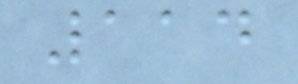114
